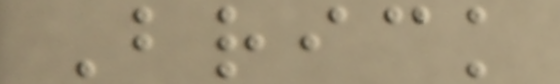Brick
